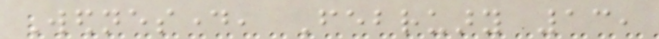Wednesday, February 13,
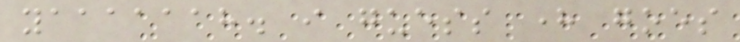yaaaaaah. i guess here goes
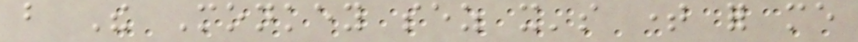but The Monkey sez it's time for me
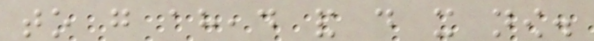to go ahead and do it now.
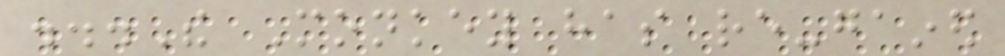...The Monkey has re-gained
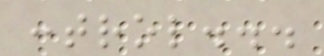control...
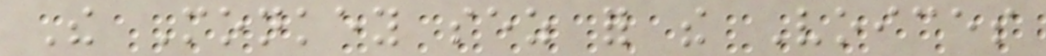The Monkey sez for the Voices
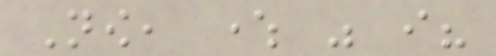Now, where was i?
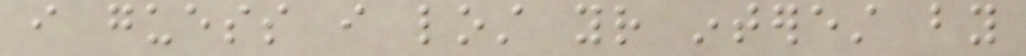i guess i lost your interest by
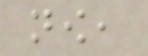now,
